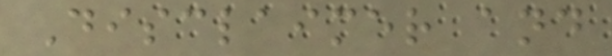Disclaimer and
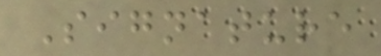Signature
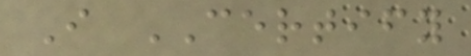I CERTIFY
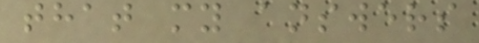that my answers
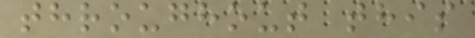throughout this
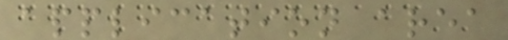application area
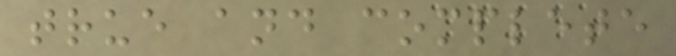true and complete
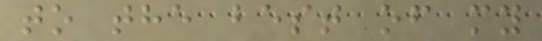to the best of my
